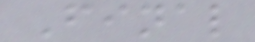Final
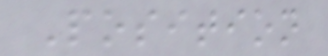Position
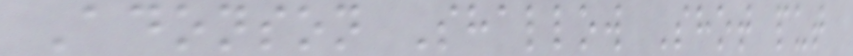Adonson Shallow Shot put
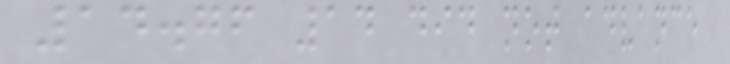14.76 14 did not advance
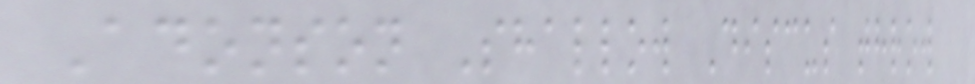Adonson Shallow Discus throw
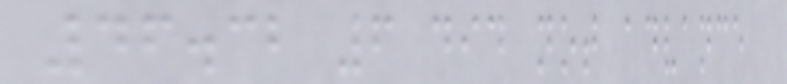46.32 6 did not advance
